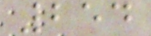254
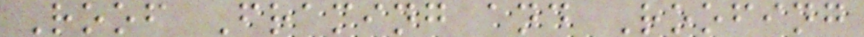Roof Framing and Roofing
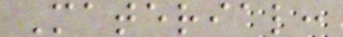Material:
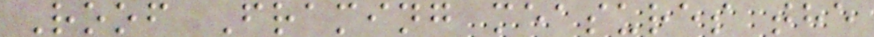Roof Framing measures the
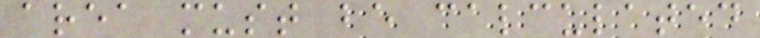area must be calculated
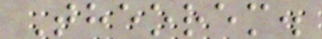Theorem.
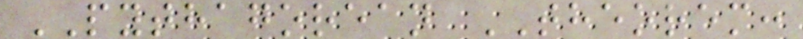PYTHAGOREAN THEOREM:
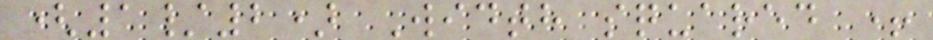(1/2) Width squared +
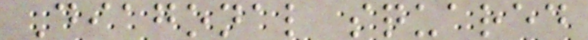Diagonal squared
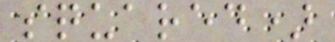squared)
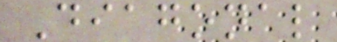Diagonal
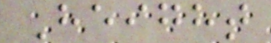Height
